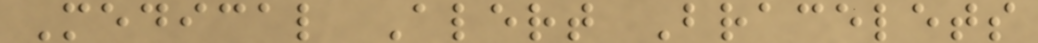Medical Alert Bracelets
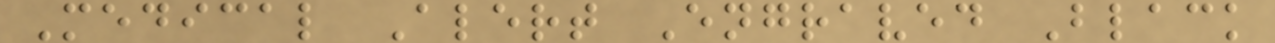Medical Alert Engraved Black
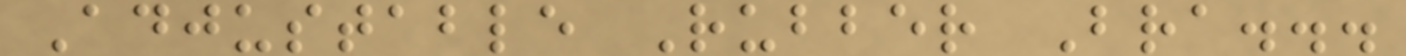Adjustable Rubber Bra...
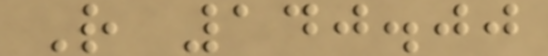R 140.00
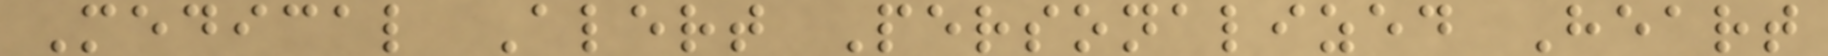Medical Alert Personalized Heart
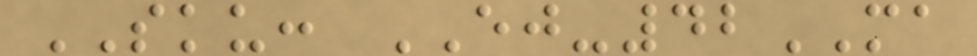SKU: EJ-42MA
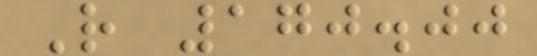R 170.00
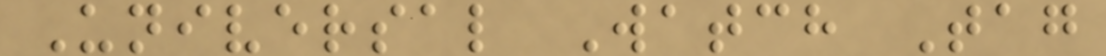Universal Watch Tag
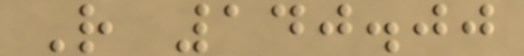R 140.00
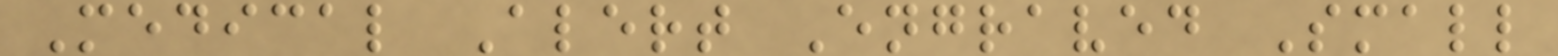Medical Alert Engraved Small
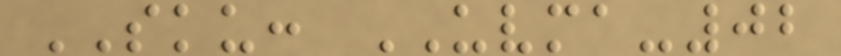SKU: UVMA-02
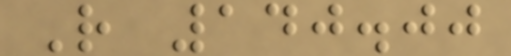R 140.00
